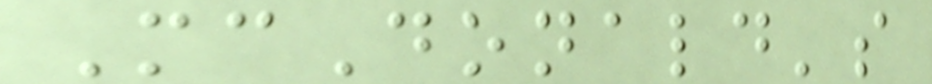McDonald's
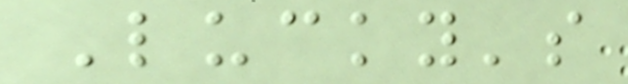Lucky's
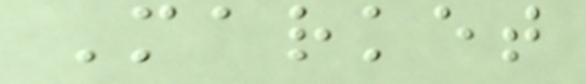Market
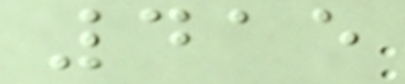415
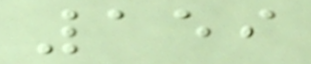159
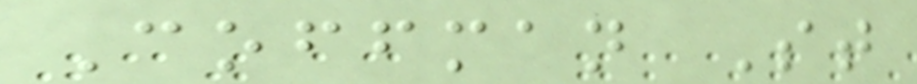Coffman St
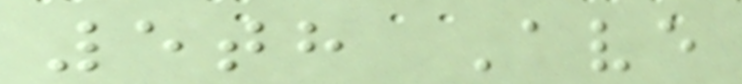5th Ave
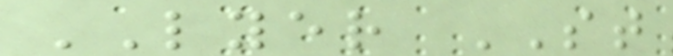LYER ST
